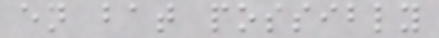en bat possibly
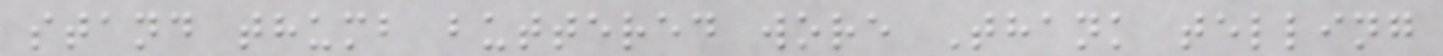stand thumb buttered wore Thank telling
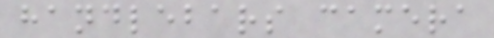handlebars camera
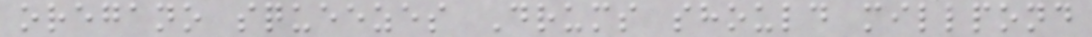oregano squeezes Drums should millpond
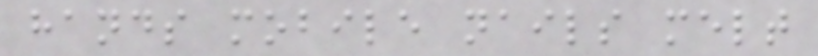hands mobile nails melt
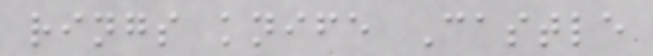rings knife Castle
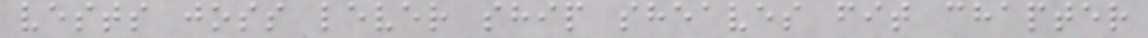vests joss lever ship sheaves fit chapter
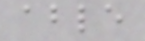able
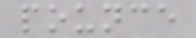pounce
